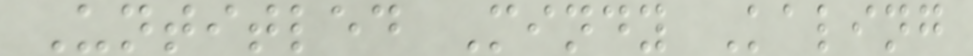Untitled Mindy Kaling
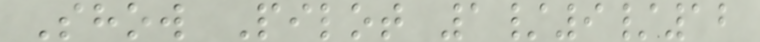Show Pilot 1/9/12
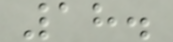18.
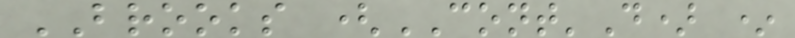BROOKS (CONT'D) *
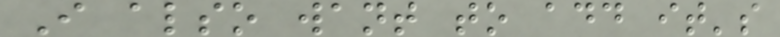I also want to add it's
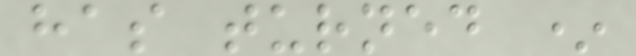has turned *
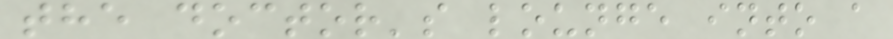the doctor's lounge into a
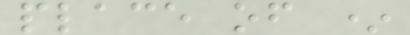place of *
